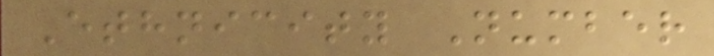Ethnicity Number
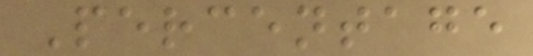Percentage
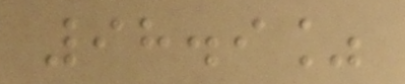98.9%
